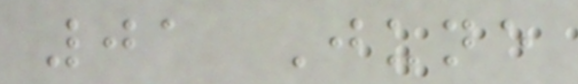01 June
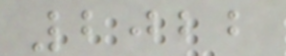2022
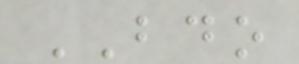BDO
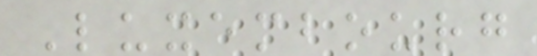Luxembourg
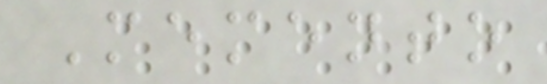Memento
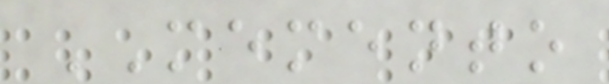MEMENTO
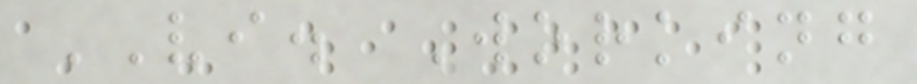VI. Working
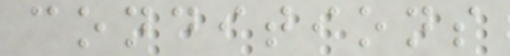conditions
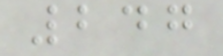247
